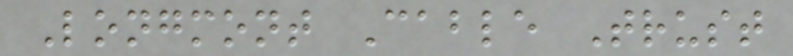Longmont Cable Trust
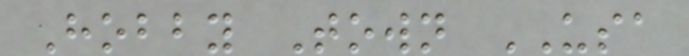Hobby Town USA
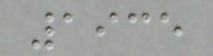1935
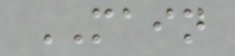MAIN
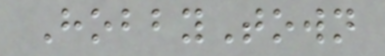HobbyTown
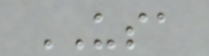USA
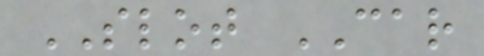SLOT CAR
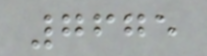7675
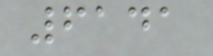6141
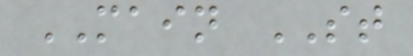MAIN ST
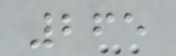265
